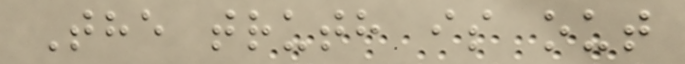The truth is out
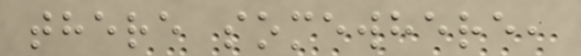there somewhere,
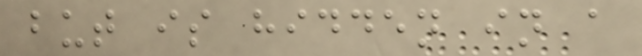but is hidden in a
